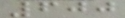600
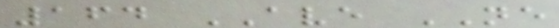164 AVE NE
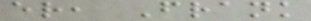er, Frank
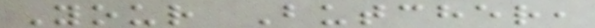Your Butcher,
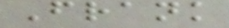Frank
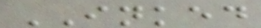INKED
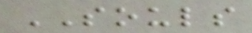SOULS
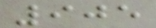905
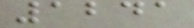1241
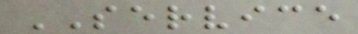SERVICE
